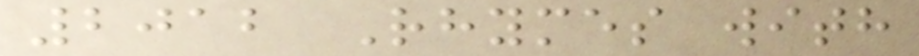2012 Rhymes with
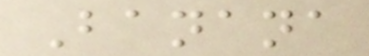Banana
